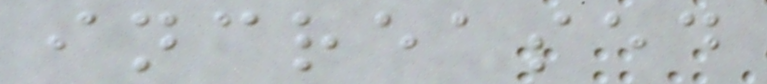increased
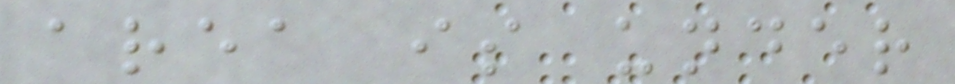area is under
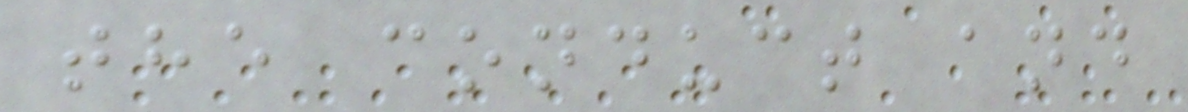the conduct and
